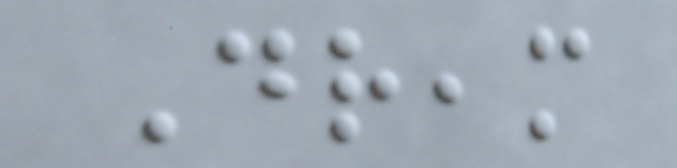Dream
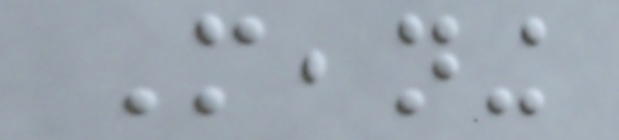Meaning
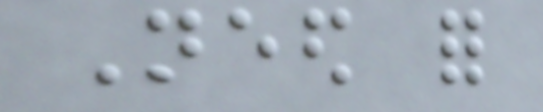Need for
